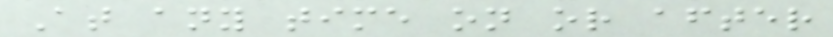At any time on or after
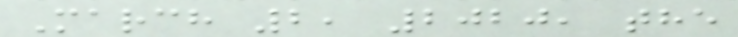March 2, 2020, the
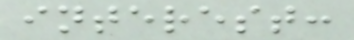interest:
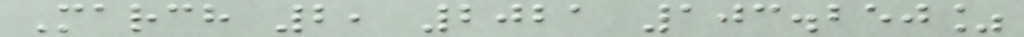March 2, 2021 103.250%
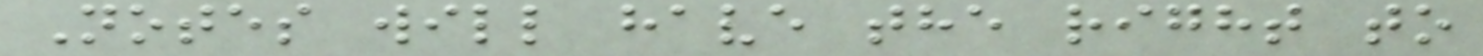Notes will have the right to
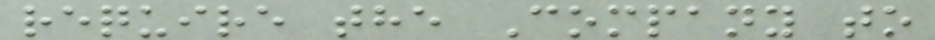require the Company to
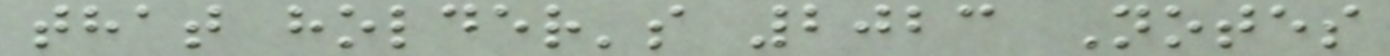that holder's 2023 Notes
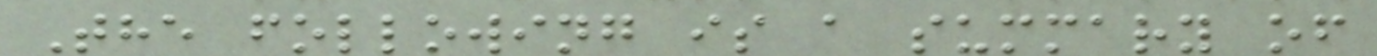The following is a summary of
